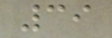39
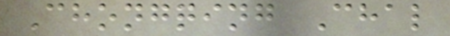Chongqing Chal
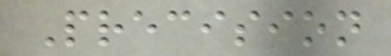Precision
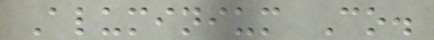Aluminium Co.
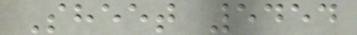Sheet 5454
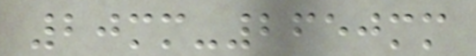20mm-2650mm
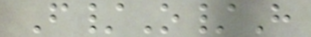F/O/H
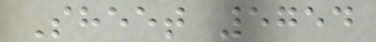Sheet 5754
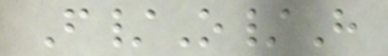F/O/H
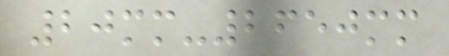20mm-2650mm
